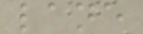lane
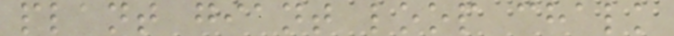plant giant loop chalk
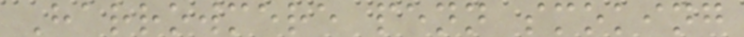Harrowmere penn smoking
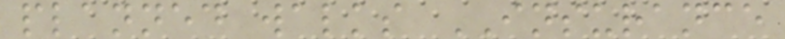planned walks INSURANCE
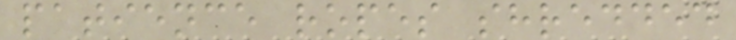patience ropes shredded
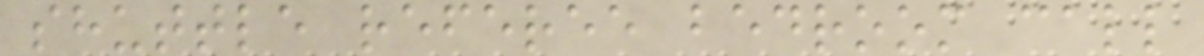shuttle referee bedroom call
